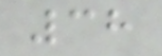38
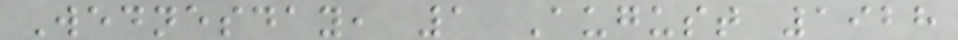Wednesday, 1 August 1928
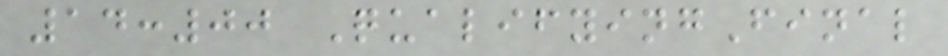14:00 QualifyingFinal
